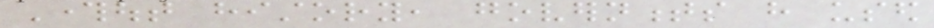Throughout history, governments have used
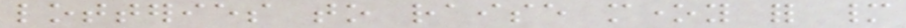lotteries to raise money for many
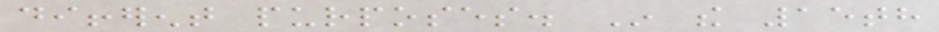different purposes. In the 15th
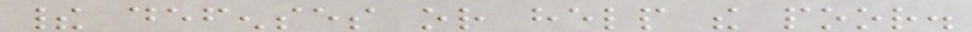their defenses or help the poor.
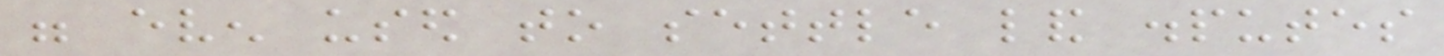were even used to settle land disputes
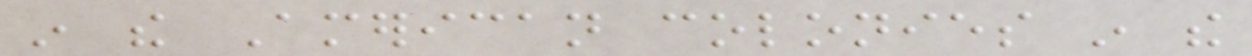in the American colonies in the
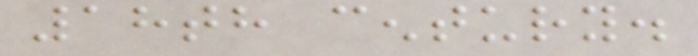18th century.
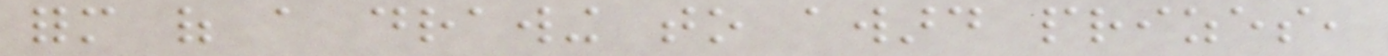form of a drawing to award prizes,
